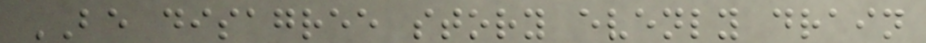BE disagree story evenly drain
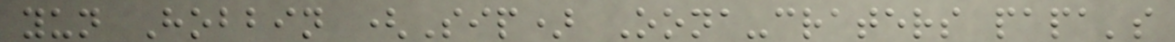yun Hobbin (Sip) Oona-craters papa's
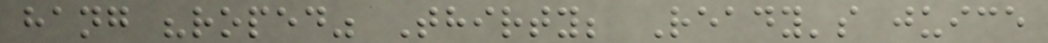hang "roped" Thirty; Ready's juice
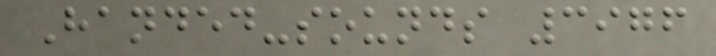Handed-sounds 3976
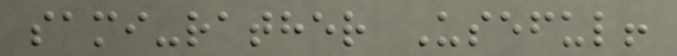sami-rather Useful!
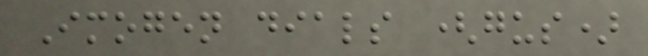Imogen dials (gus)
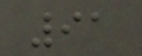91
